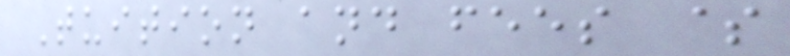Tuition and fees $
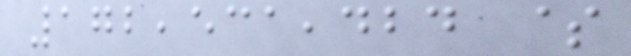172,531,424 $
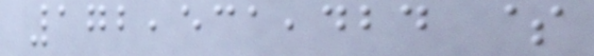172,531,424 $
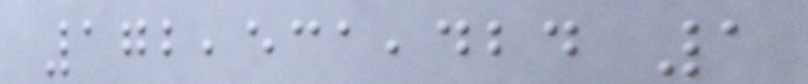172,531,424 1
